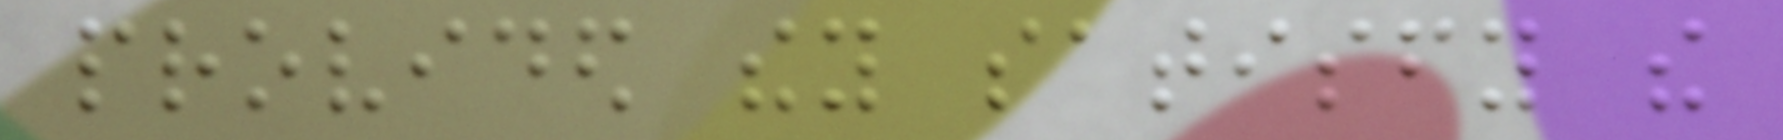provided they satisfy the
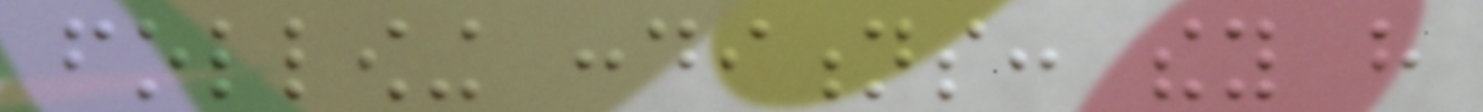following conditions: they have
